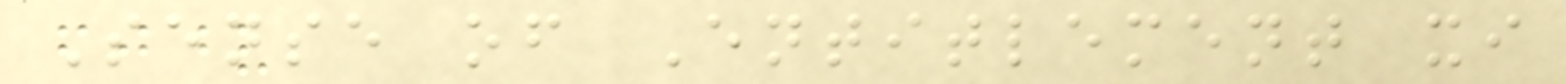Sense of Entitlement xi
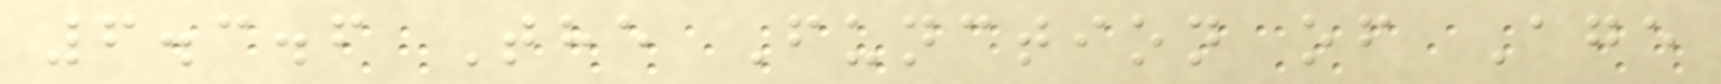6.3.6 The Function of Age
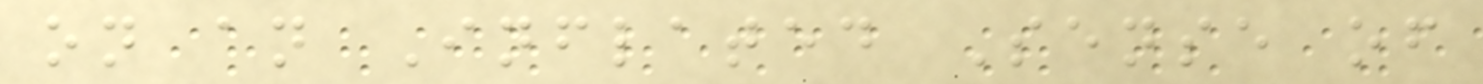on an Inflated Sense of
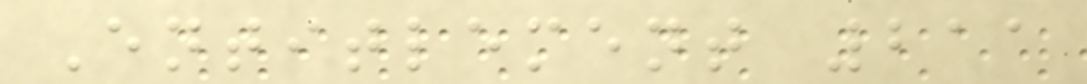Entitlement 211
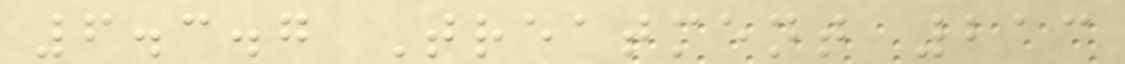6.3.7 Treatment 213
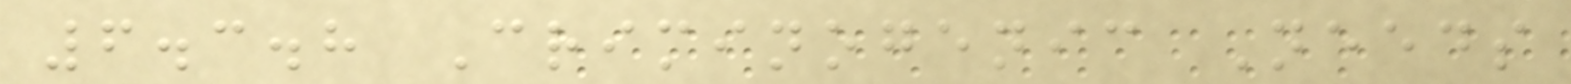6.3.8 Criminogenic Needs
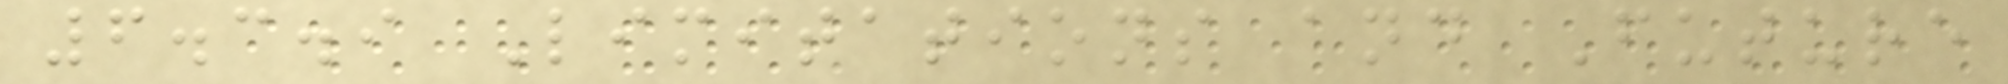6.3.9 Limitations and Future
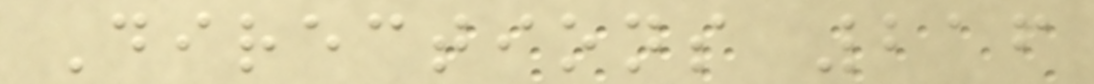Directions 216
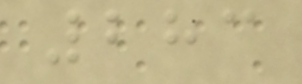283
